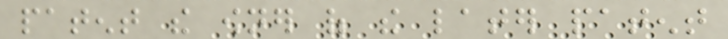patent the owner of the later patent
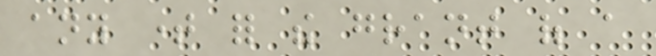any time for the grant of a
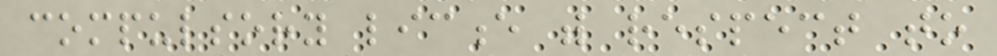compulsory licence with respect to
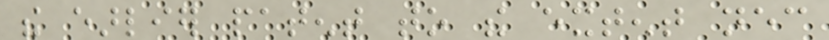the earlier patent to the extent necessary
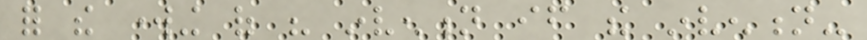for the working of his invention if the invention-
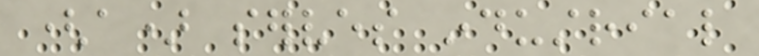(a) serves industrial
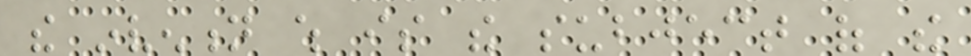the invention which is the subject of the
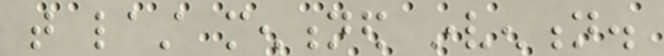that last mentioned invention.
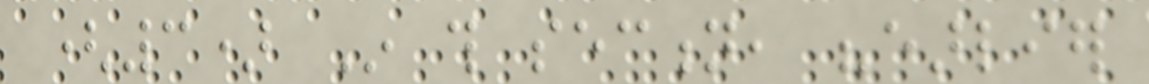(3) In this section, "earlier
